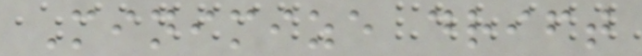Minimize drift
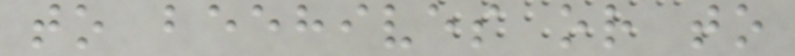to beehives or to
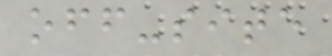off-site
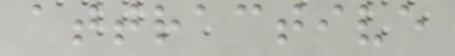attractive
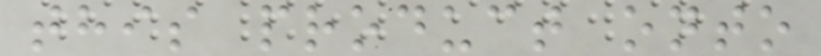this product onto
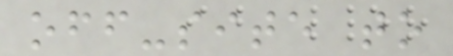off-site to
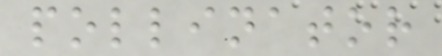pollinator
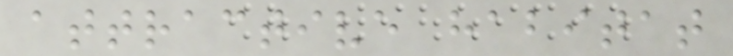attractive habitat
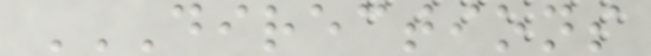DIRECTIONS
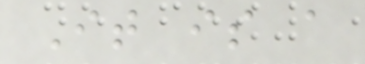It is a
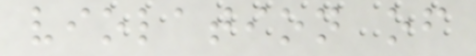violation of
